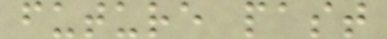future past
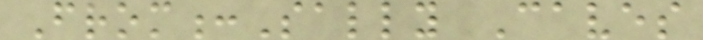From:Sally Caves
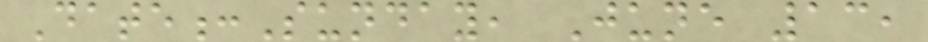Date:Sunday, June 13,
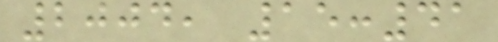2004, 15:41
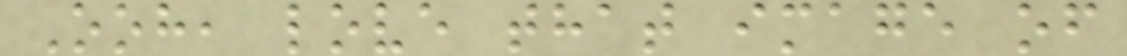Ooh, love that image of
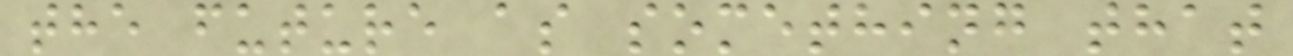the future as something that
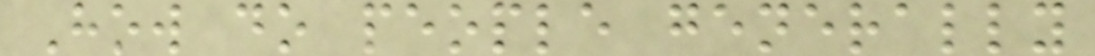How do people generally
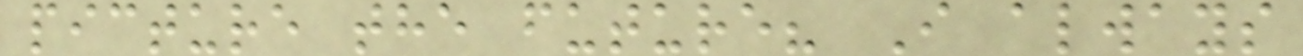picture the future? I always
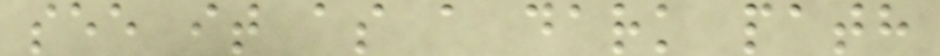see it as a dark path
